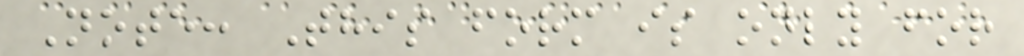Note: This form is only for
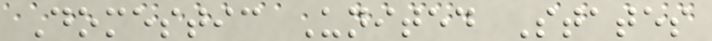Domestic United States
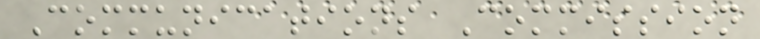Communications Commission
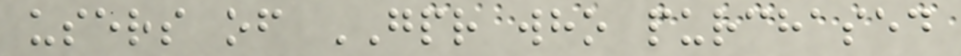users of GPR who purchased
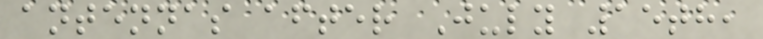antennas after July 15th,
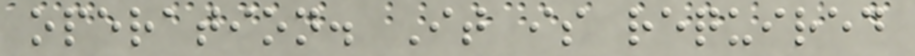operation. It is required
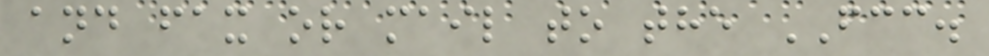and fax or mail to the FCC.
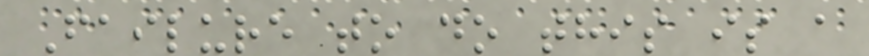Failure to do this is a
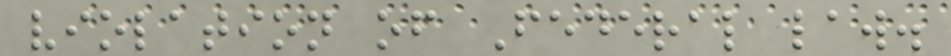violation of Federal law.
